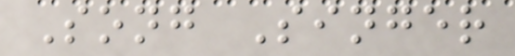Song Singer
